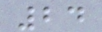24
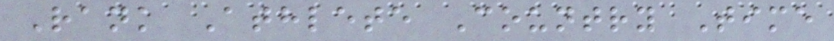Rank Athlete Country Time
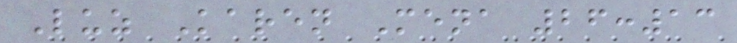Luz Karen Mena 26:13
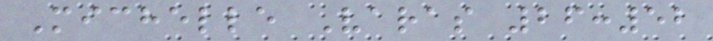Michelle Varas 26:52
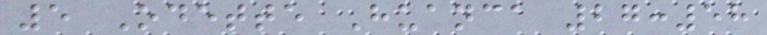5 Odette Huanca 27:58
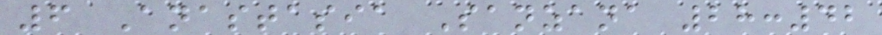6 Anastasia Sanzana 28:42
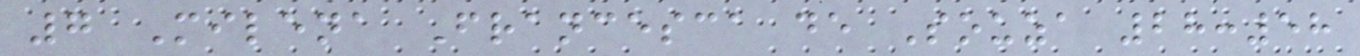7 Milena Francesca de Souza 28:58
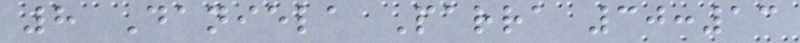8 Daniela Parra 30:13
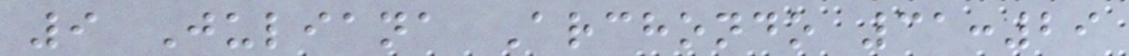9 Juliana Archondo 31:29
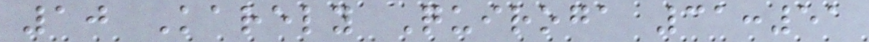10 Karely Quiroga 31:51
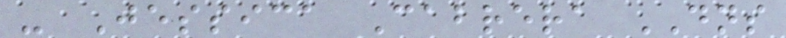- Jessica Cabrera DNS
